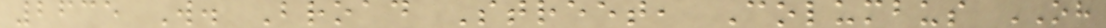2635 W. Broad Street, Columbus OH
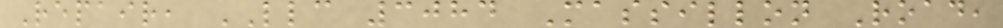Repair, LLC 3084 Massillon Road,
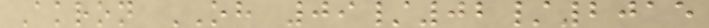Akron OH 09/02/2015
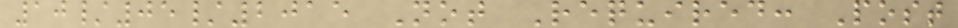10/05/2015 Not Required: Post
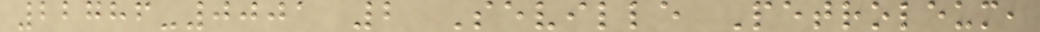22786-0001 2 Seville Petroleum,
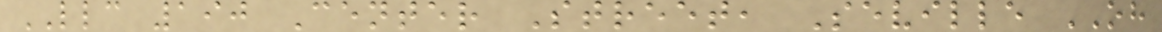LLC 190 Center Street, Seville OH
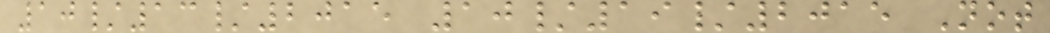10/13/2015 10/19/2015 Not
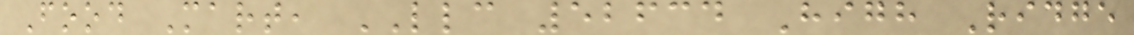Food Mart, LLC 52634 High Ridge
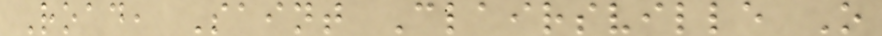Road, Saint Clairsville O
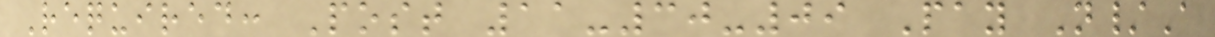Required: Post 11-30-09 Pay N/A
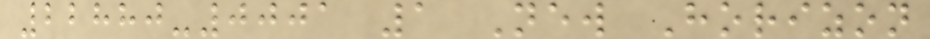22880-0001 1 New Horizon
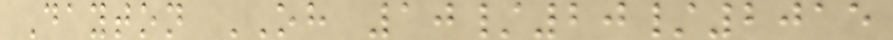Dayton OH 10/20/2015
